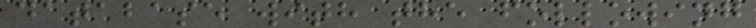database with the following
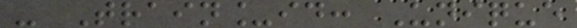- Train_id: Unique
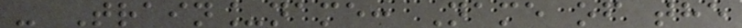- Train_name: Name of the
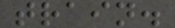train.
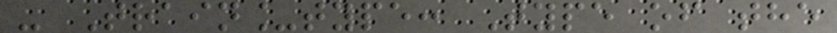- Train_type: Type of the
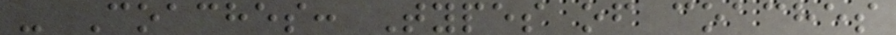- Coaches: Types of coaches
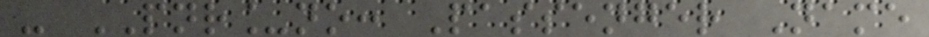- PNR_no: Passenger Name
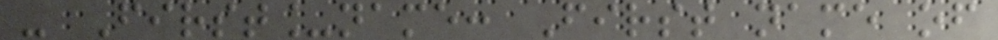- First_name: First name of
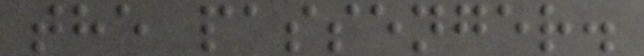the passenger.
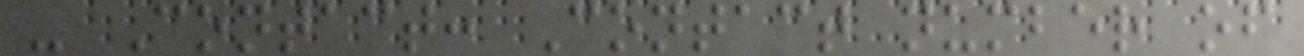- Contact: Contact number of
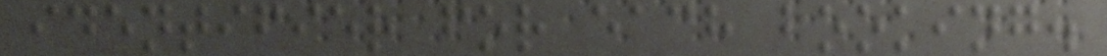identifier for each booking.
